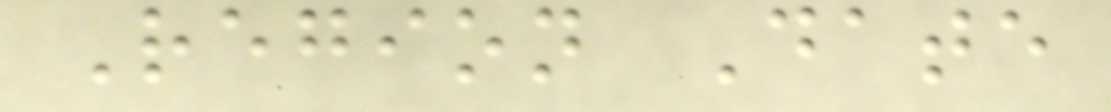Region Date
